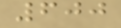600
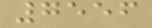7556
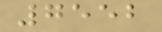7552
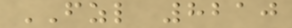FZL 8210
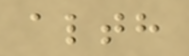alth
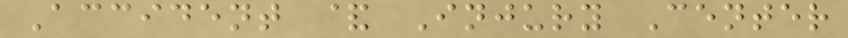Accident & Injury Center
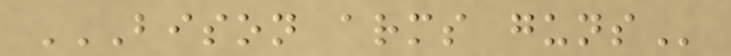BISON ARMS GUNS
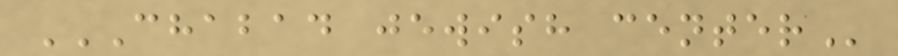CHABAD JEWISH CENTER
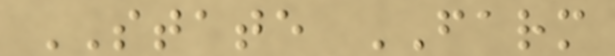STATE FARM
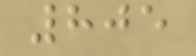805
